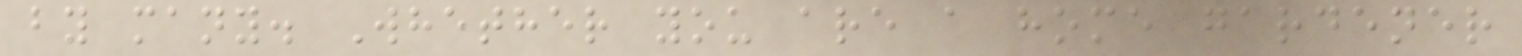by many. Whether you are a home gardener
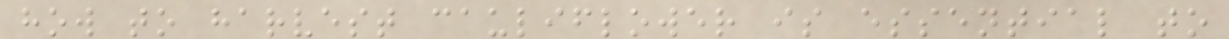how to harvest cauliflower is essential to
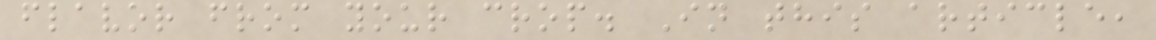flavor from your crop. In this article,
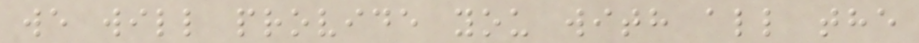we will provide you with all the
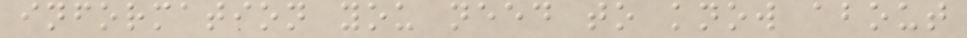information you need to know about
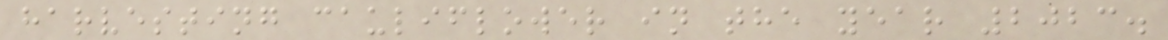harvesting cauliflower in the year 2023.
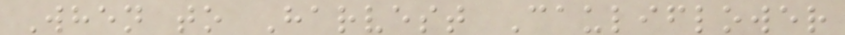When to Harvest Cauliflower
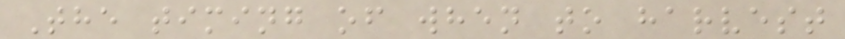The timing of when to harvest
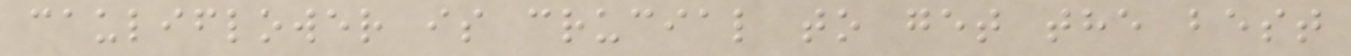cauliflower is crucial to get the best
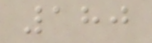180
